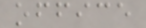office
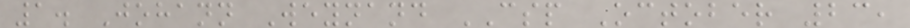1. Johann Weynand CSP October 23,
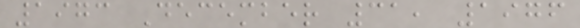1973 December 31, 1976
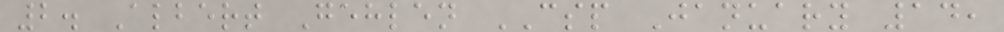2. Albert Gehlen CSP January 14,
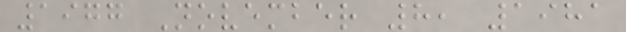1977 November 8, 1981
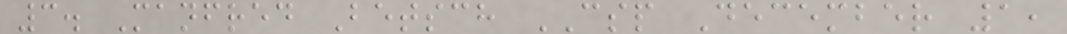3. Manfred Betsch CSP December 1,
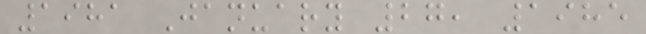1981 January 27, 1985
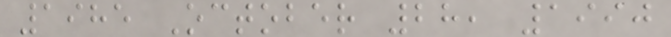1985 October 28, 1990
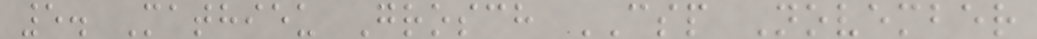5. Mathieu Grosch CSP November
